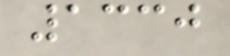1330
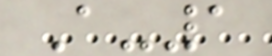A-1
